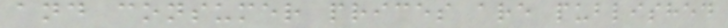and consumer prices are published
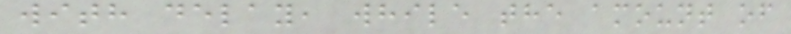with delay, while the amount of
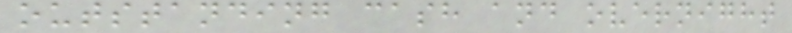outstanding cash and overnight
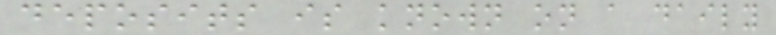deposits is known on a daily
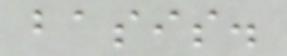basis.
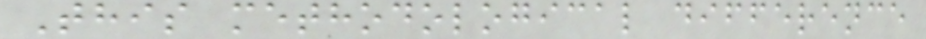This methodological difference
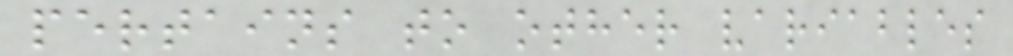pertains to other variables
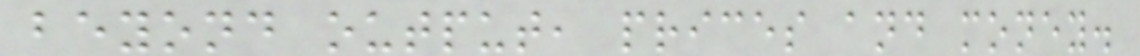beyond output, prices and money.
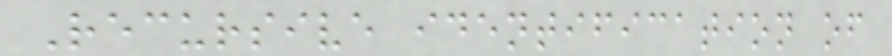Recursive identification of
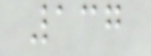137
